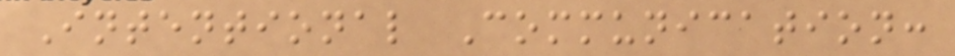Intentional Communication:
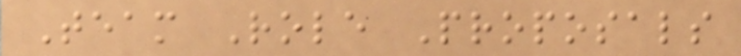Team Role Proposals
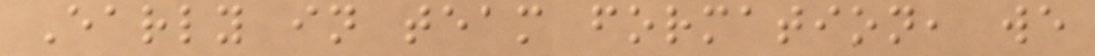Early in team formation, we
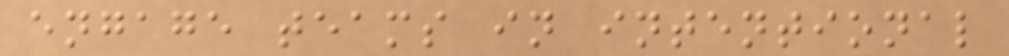engage teams in intentional
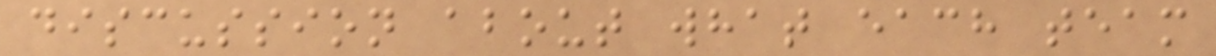discussion about what each team
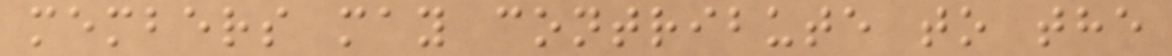members may contribute to the
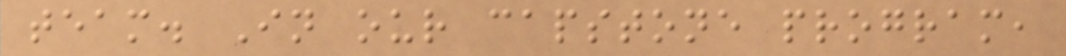team. In our capstone program,
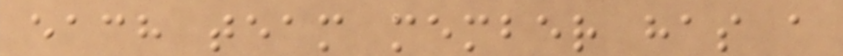each team member has a
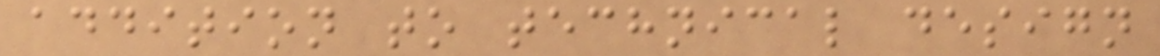addition to technical design
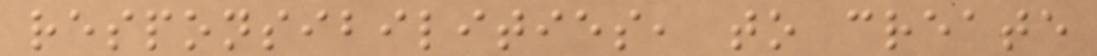responsibilities, to create
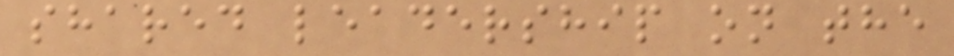shared leadership on the
